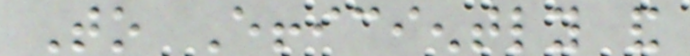To Efficiently and
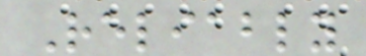Reliably
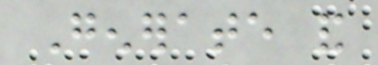Generate and
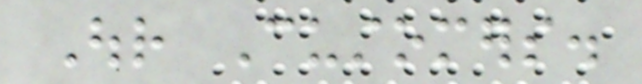Our Customers.
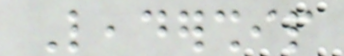Leadership
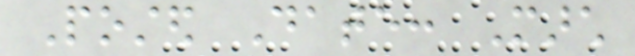Posted Date: March
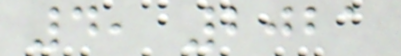4, 2021
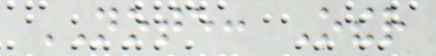NOTE: Other
